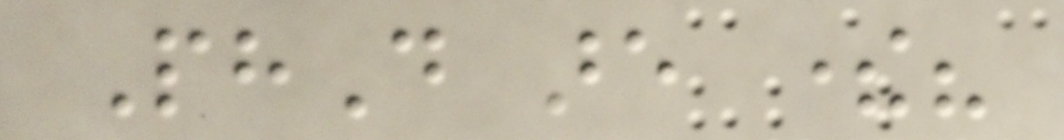PhD are there?
